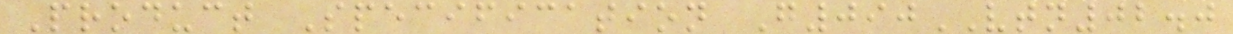Product Specification G090VTN02.0
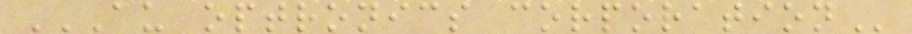AU OPTRONICS CORPORATION
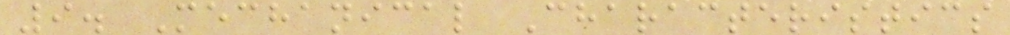9. Mechanical Characteristics
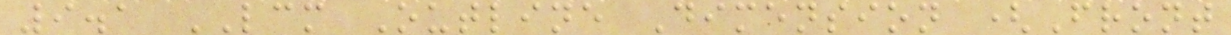9.1 LCM Outline Dimension (Front
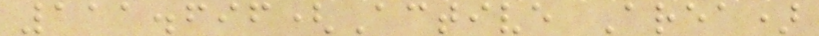111.696(Active Area)
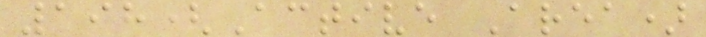198(Active Area)
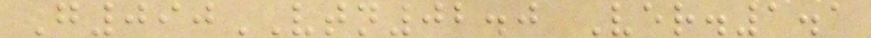G090VTN02.0 Ver.1.1
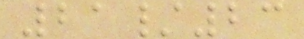21/23
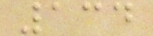134
